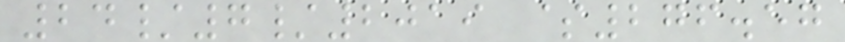24/7/2019 $276.57
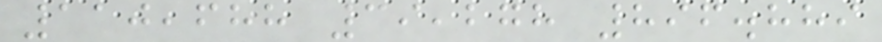110,688 39,278 896.889
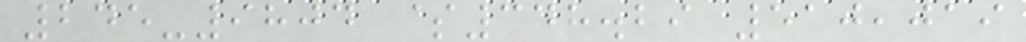245-9804 $348.29 510,019
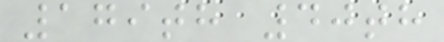179th 40th
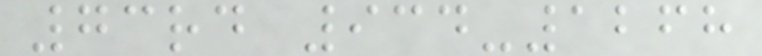73rd 934-1268
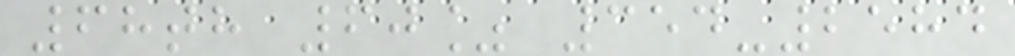68th 60% 354-2584
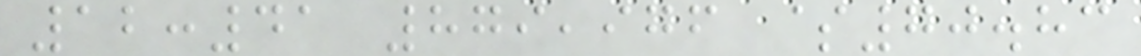12:41 879,976 $70.83
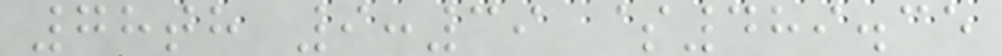78th 9:39 $489.35
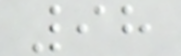98
